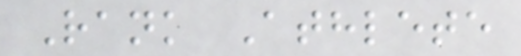Rank Athlete
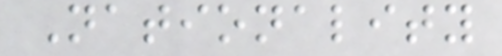Nationality
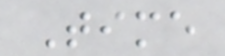Time
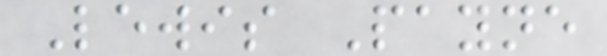Lewis Payne
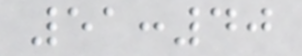51:40
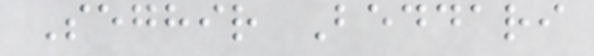Seghir Beddari
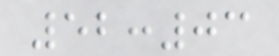52:03
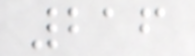216
